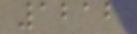1212
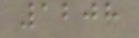1208
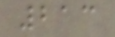213
